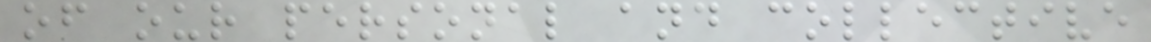of our personal and collective
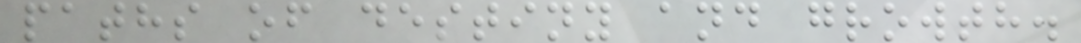paths of destiny and growth.
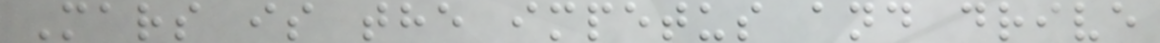Mars is the impetus and drive
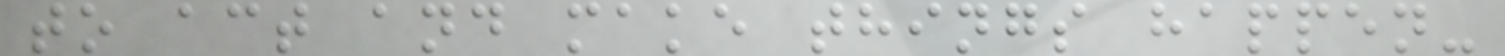to act and make things happen-
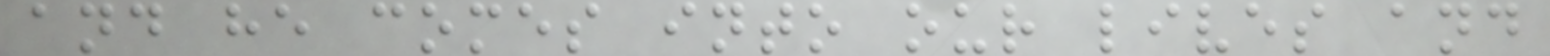and he comes into our lives and
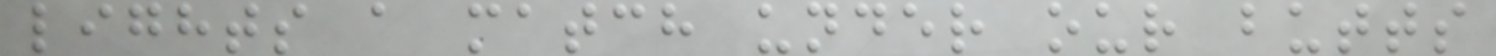lights a match under our butts
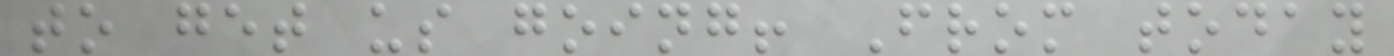to get us going! From today
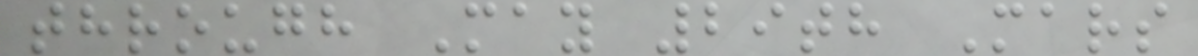through May 29th Mars
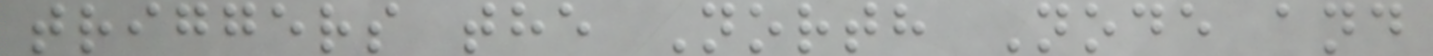triggers the North Node and
